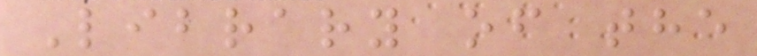Library of the
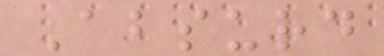Absurd
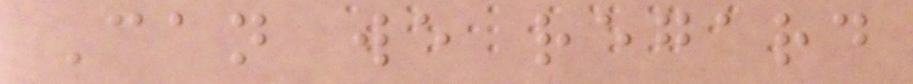Can we regard
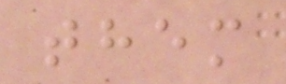them
